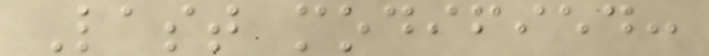Last modified:
